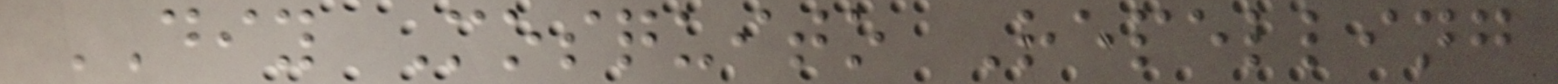DIY Mosquito Repelling
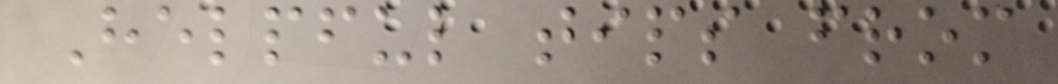Helpful tips from
